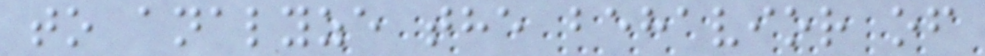to analyze the behavior of
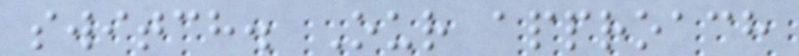switch. Our approach
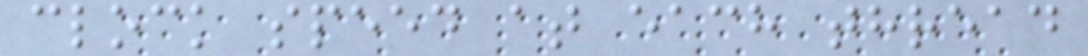clock speed at each thread
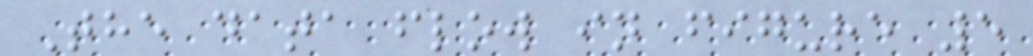The data flow in figure 5
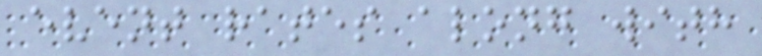event rates along with
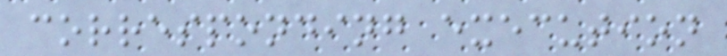corresponding execution
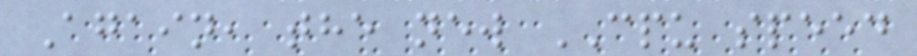Again, the new CPU speed
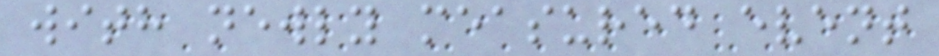with newly measured event
